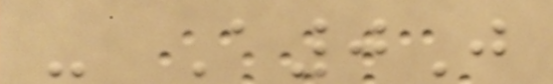- A0J
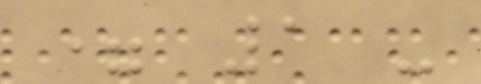= 1 -
